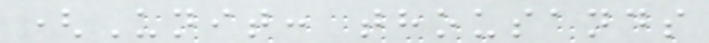(Unit: thousands
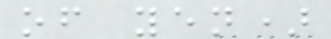of yen)
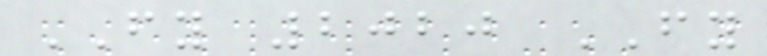FY 2020 FY
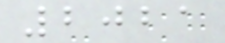2021
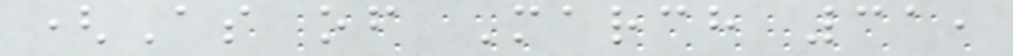(As of March 31,
